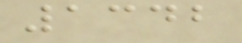1342
